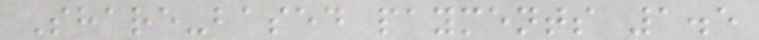Share-based payments 1.5
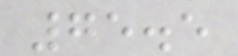75.5
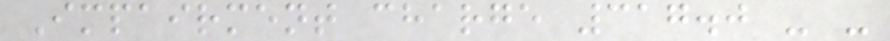Impairment charge 317.0 - -
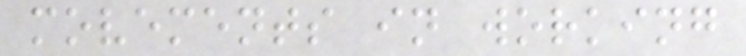movements in working
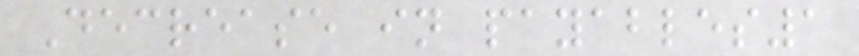Decrease in payables1
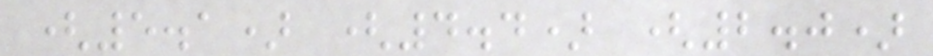(5.1) (4.4) (2.0)
